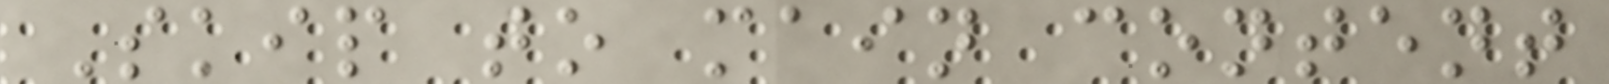Skip to main content
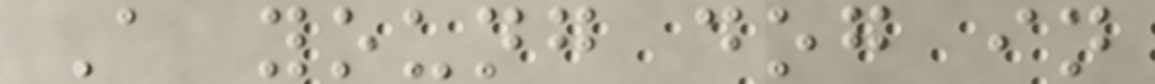A young dog in
